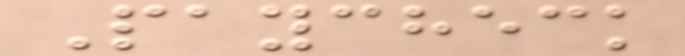Paycheck
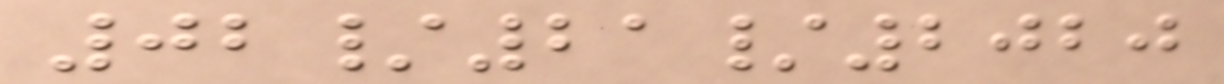02/21/2020
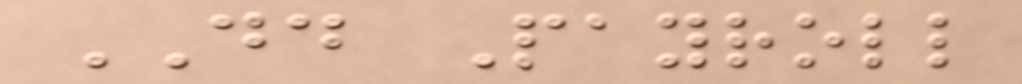DD Payroll
